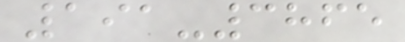191-3865
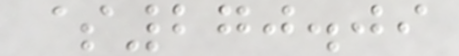$270.09
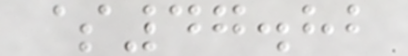$47.82
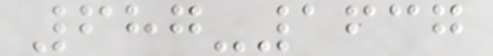687-1637
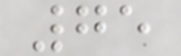75
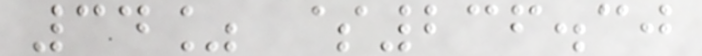34% $236.30
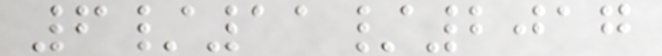6/11/2017
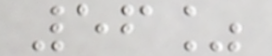56%
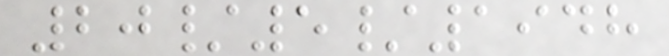20/5/1948
